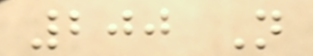200 N
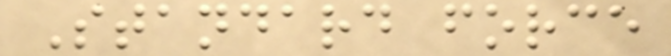Standard force
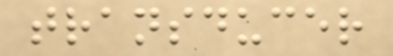transducer
